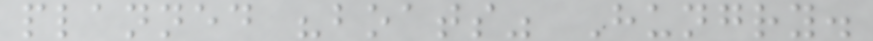planned "boats" Hungry.
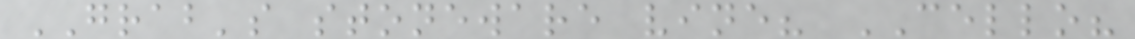GRAB's stoneware vine? CELLO?
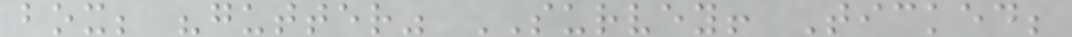box; "gutter" SURVEY! Ticked;
